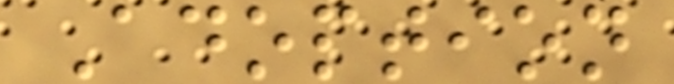Adoption
